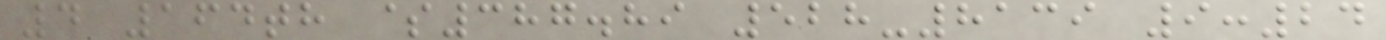4 164th $387.89 528-8139 9:24
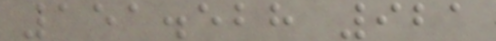151.528 921
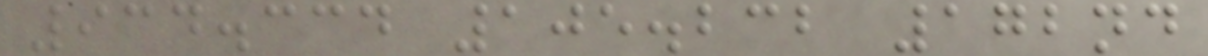934.334 105.232 172nd
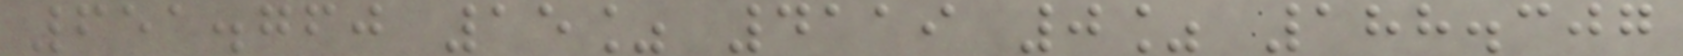651.760 15% 4119 0% 188.307
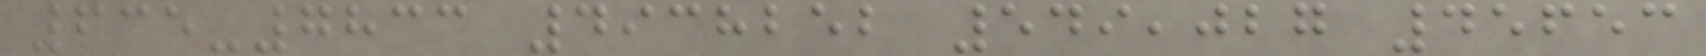635-7833 4938252 549,027 45653
